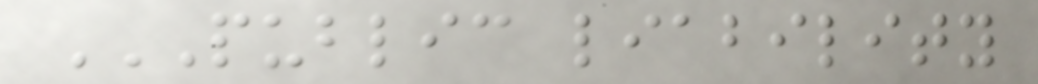PUBLIC LIABILITY
